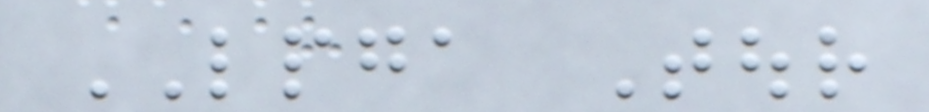LPGA Tour
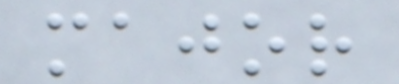major
